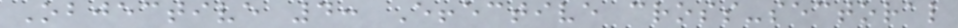Objective 4: Effective cross-sectoral
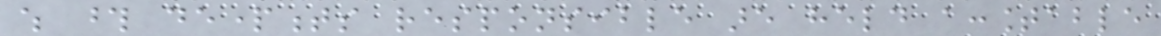which those departments responsible are held accountable
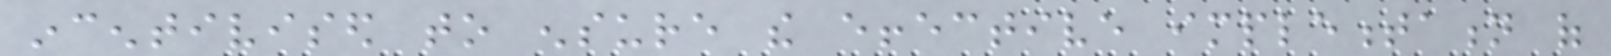incentivised to ensure the effective implementation of
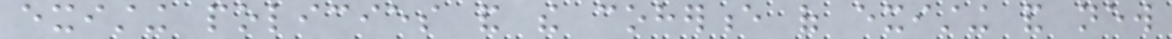existing policies and the coherence of existing and new
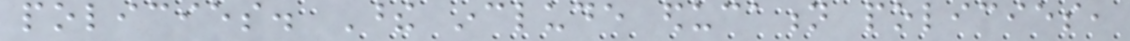policies. These include education policies,
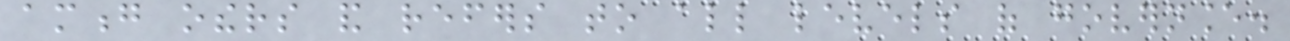among others and refers to all levels of governance.
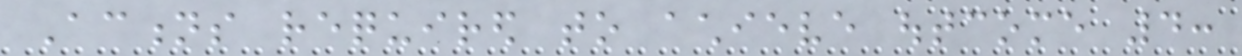Actions required to achieve outcome 4:
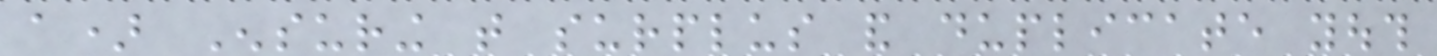a) Ensuring that surplus and duplicate youth
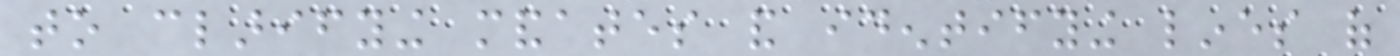to clarifying mandates and identifying lines of
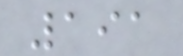191
